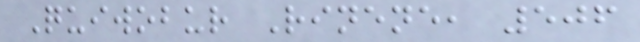Quiwobur Rinene, 506
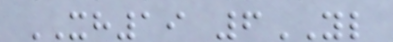XH19 6YL
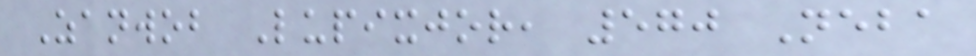Zanwob Lupixjor, 570 Neba
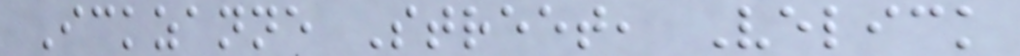Ickzanne Street, Velick
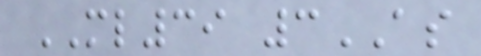ML39 3AS
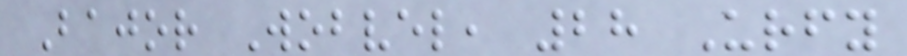Bajor Wobvel, 28 Urfy
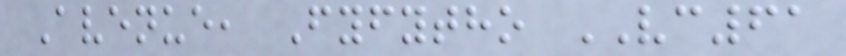Avenue, Fyfytho VC61
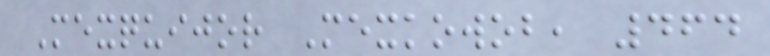Mexquijor Mexkowob, 464
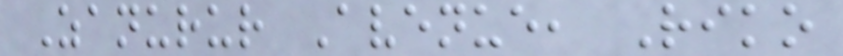Zanurur Avenue, Riko
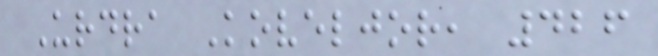Urdra Koveljor, 426
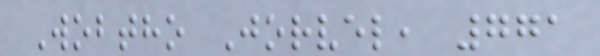Wobtho Jorvel, 771
